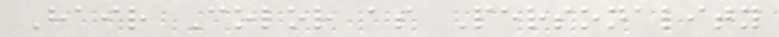Hair Color as Personality
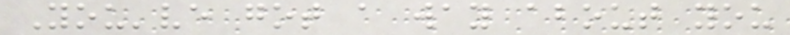You've got a way about you
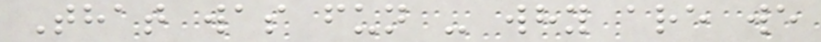That was fun - why are we
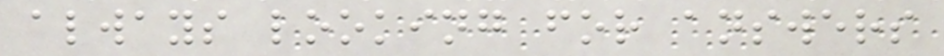always looking for answers
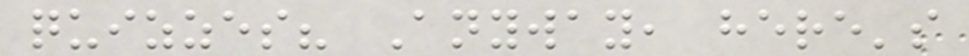quizzes? Anyway, here's
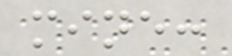mine:
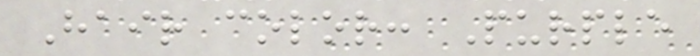Hair color: Purple
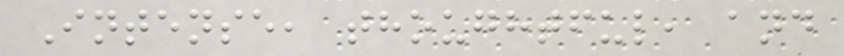Intense, thoughtful, and
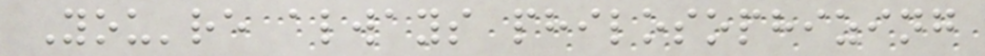You're always philosophizing
